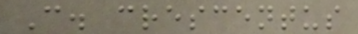C. crescentus
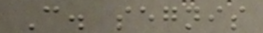C. segnis
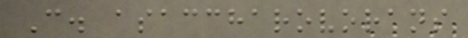C. asaccharovorans
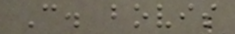C. bovis
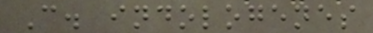C. indologenes
